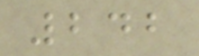242
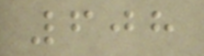608
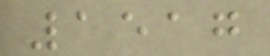1517
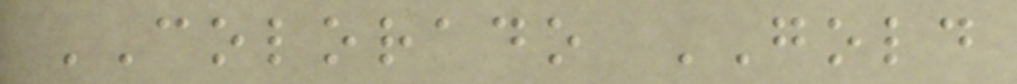COLORADO GOLD
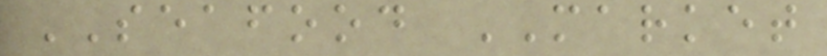SEAFOOD MARKET
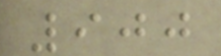900
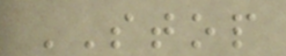STOP
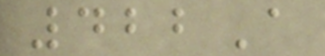422A
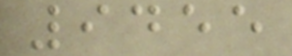9455
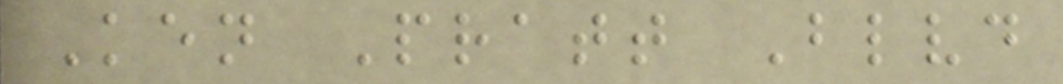Ken Pratt Blvd
